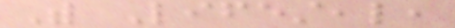With Lifesteal,
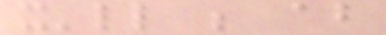it'll be about
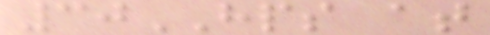30HPS at
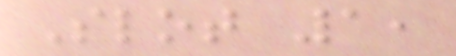Slot 1,
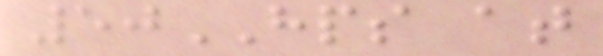50HPS at
